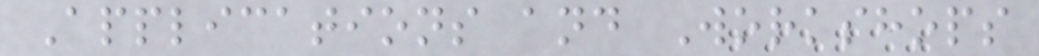Applications and Workshops
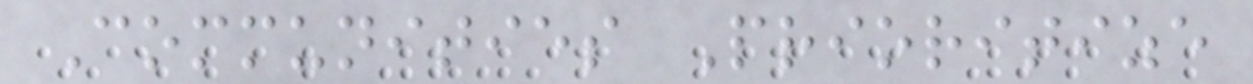Communities Prioritize
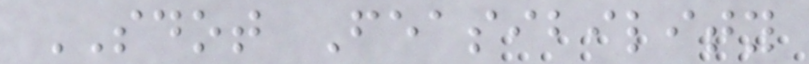SDOT Feasibility
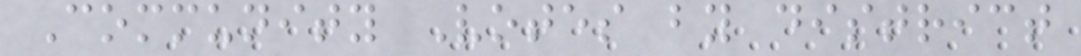Community Votes by district
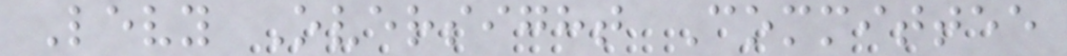Levy Oversight Committee
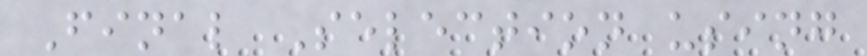Final Selection using
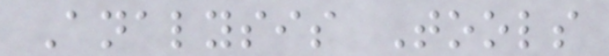Analysis Tools
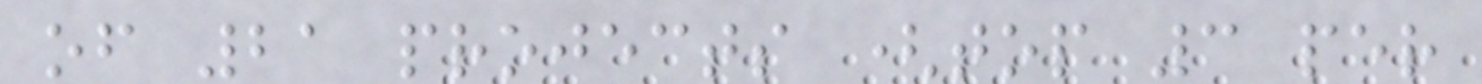of 21 projects (top 3 per
